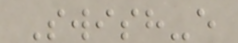Swish-e
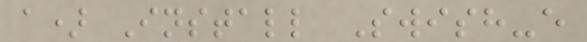a) Install Swish-e
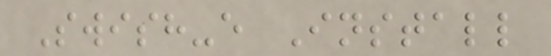Swish-e Install
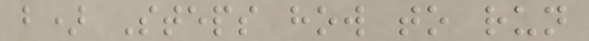b) Steps how to run
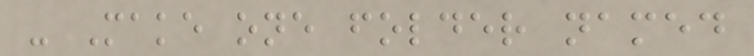- Make one folder named
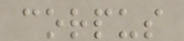corpus
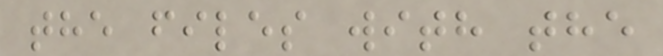the files with the
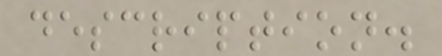description.
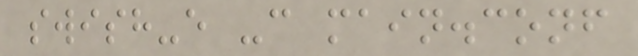swish-e -c main.conf
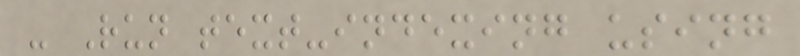- Run text-indexing using
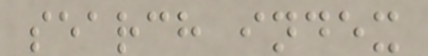search index
